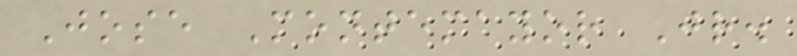Jose Montemayor Jr.
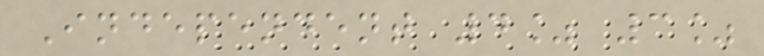Independent 4% 3%
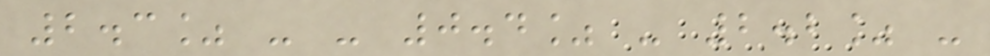2.3% - - 0.4% - 2.2% -
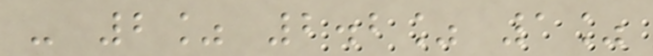- 2% 2.2% 1%
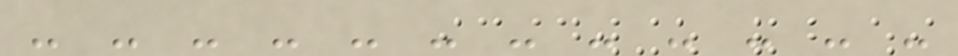- - - - - - - - - - - -
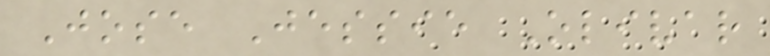Jose Jessie Olivar
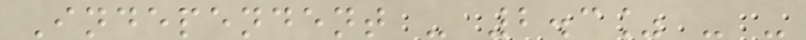Independent - 2.3% - -
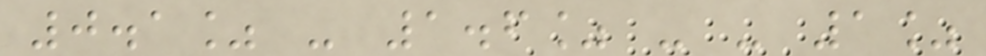0.1% - 1.6% - - 1%
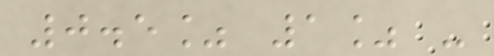0.5% 1% -
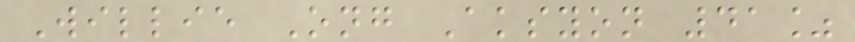Willie Ong Aksyon 41%
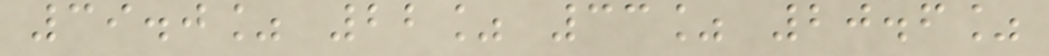39.0% 22% 33% 20.6%
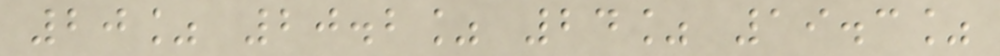20% 20.2% 24% 19.3%
